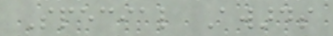Special Awards
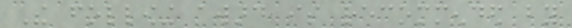The following award is recommended by
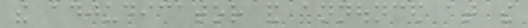the adjudicator and announced at the
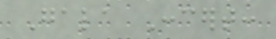Gala Concert:
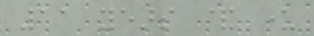11 years & under
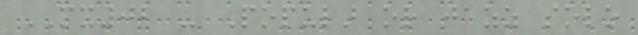MX02 - Popular or jazz solo
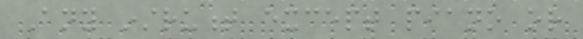Any instrument except piano or
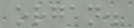organ.
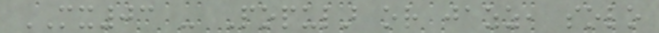MX03 - Popular or jazz, solo
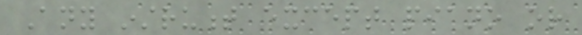Any instrument except piano or
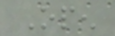Open
